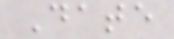Date
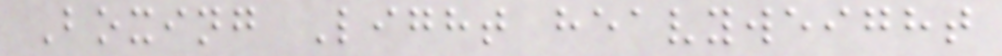Boxing Light heavyweight
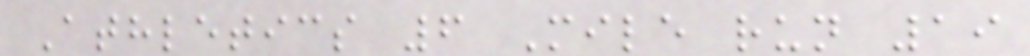Athletics 6 Mile run 19
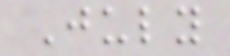July
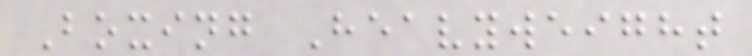Boxing Heavyweight
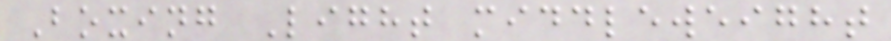Boxing Light middleweight
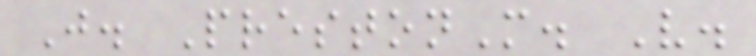J. PrestonM. V.
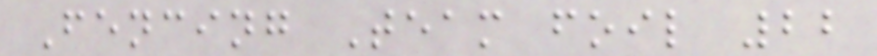Fencing Team foil 22
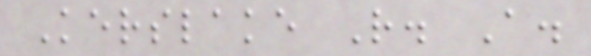Kerslake R. A.
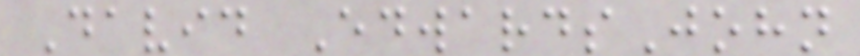David EdwardsJohn
